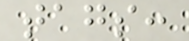tags:
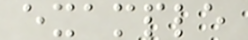example
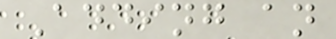Adding an
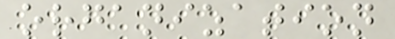organization
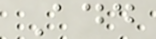Add
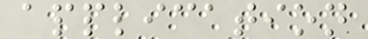application
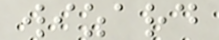wizard
